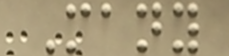Many
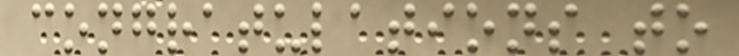congratulations to
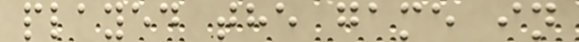played the game in
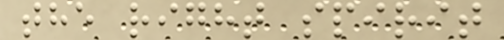the right spirit
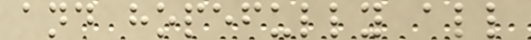and hopefully all
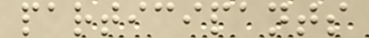participants
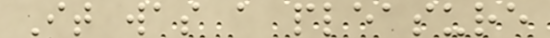It was a pleasure
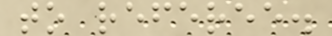to referee.
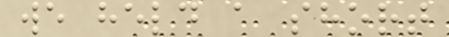we held a short
